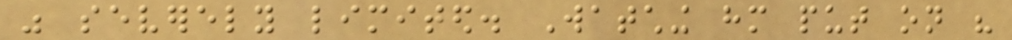was severely limited. Watching him put on his
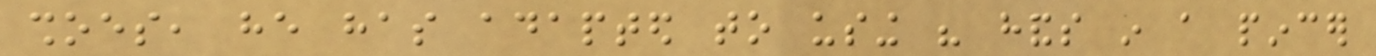shoes, he has adapted to using his hands in a pincer
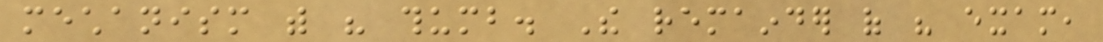mechanism with his thumb. The remainder of his exam,
